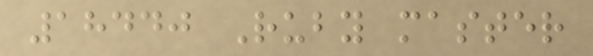18440 Ruby master
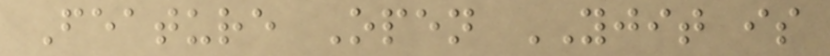Feature Open YJIT is
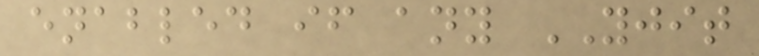enabled if any YJIT
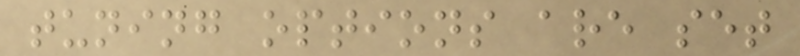tuning options are set
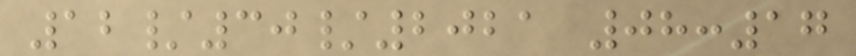12/30/2021 08:17
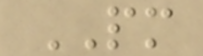PM
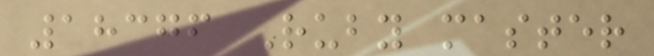18376 Ruby master
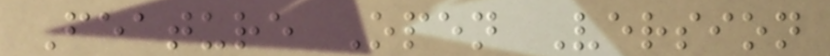Feature Open Version
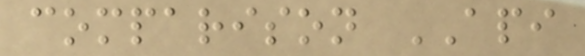comparison API
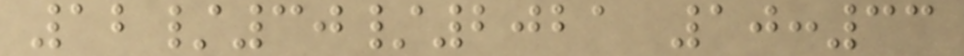12/30/2021 10:33
